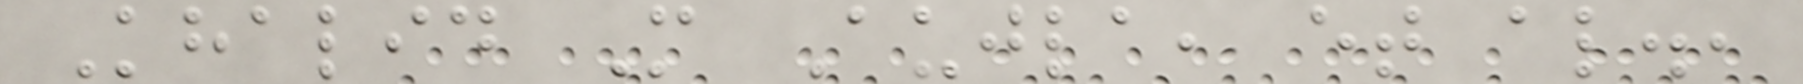Khalid M Aujla, et al.,
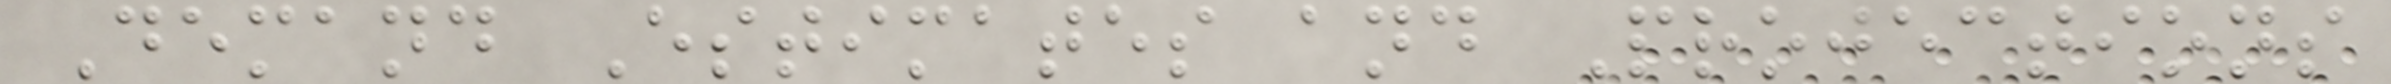Demand Estimates and Projections
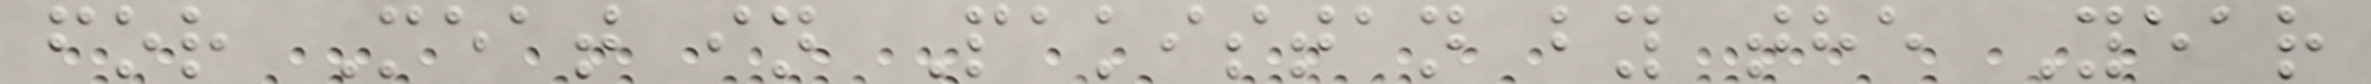for Meat in Pakistan by the Year
